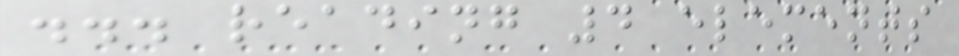... reading 4 elements
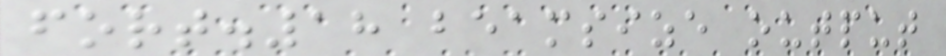fort.18 beamsize output
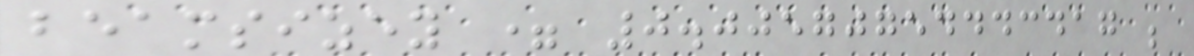beamsizey = 0.00570754443417 ;
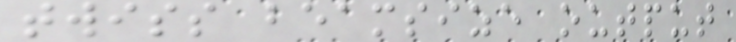twiss beamsize output
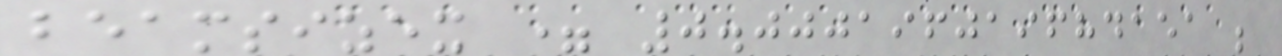beamsizex = 0.000196019684151 ;
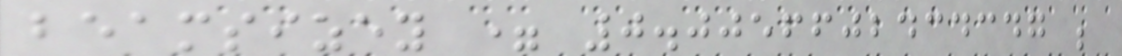beamsizey = 0.0056602434347 ;
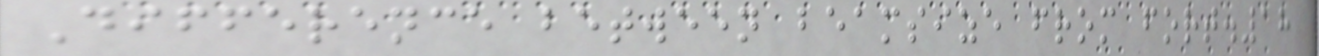Difference between beamsize from fort.18
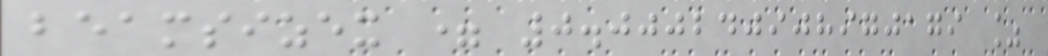beamsizex = 0.000240908970179 %
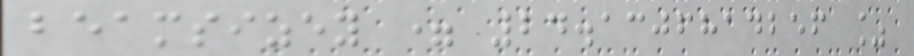beamsizey = 24.1306814256 %
